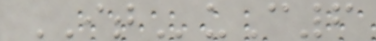ITuC6
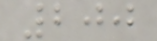200
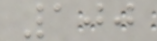100
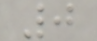0
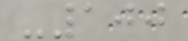-100
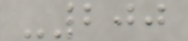-200
